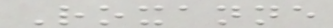Roxanne
